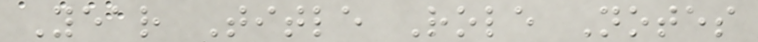Year Title Role Notes
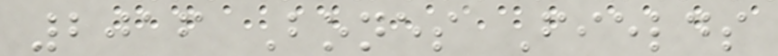2016 Bones Fields
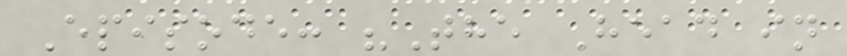Episode: "The Head in
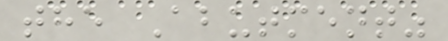the Abutment"
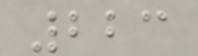223
